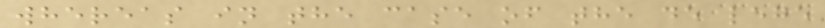whereas in the case of the de lege
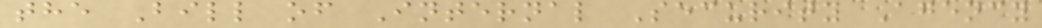the Bill of Internal Security Agency
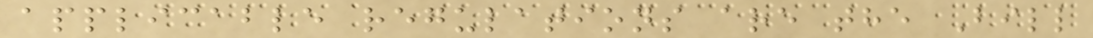applicable regulations are the Bill
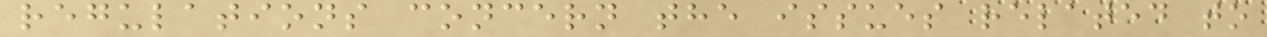regulations concern the issues related to
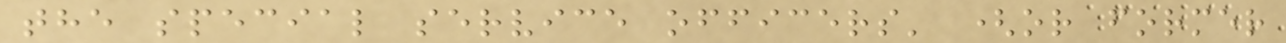the special service officers' (or former
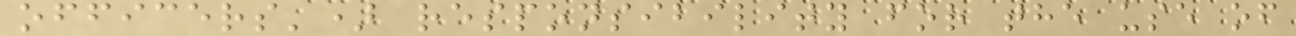officers') responsibility for the use of
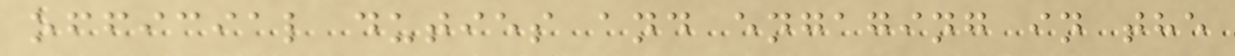official duties and engaging in the
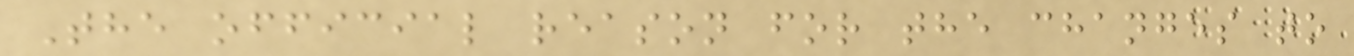The official reason for the changes to
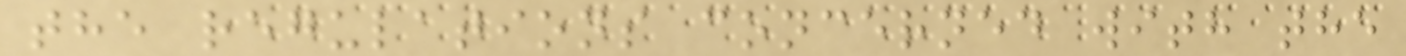the regulations concerned with the
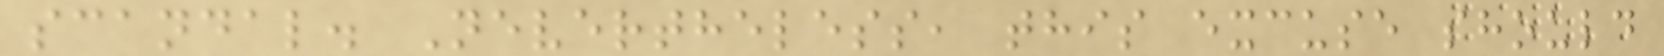scandal. Nevertheless, this excuse should
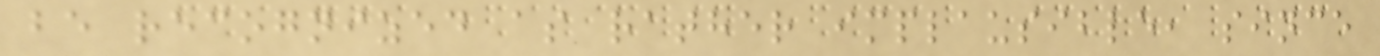be recognized as rather implausible, since
